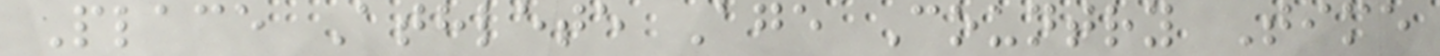Place Athlete Age Country Time
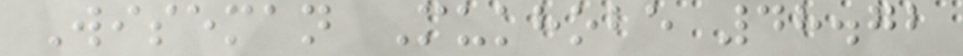Wiseman Mukhobe 48.72
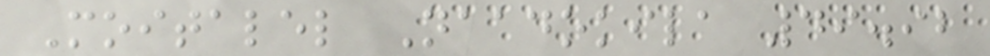Moitalel Naadokila 49.92
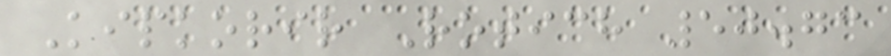Kipkorir Rotich 50.73
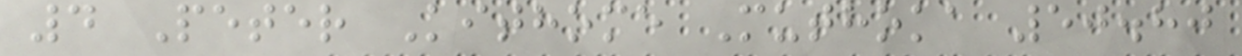4 Peter Kithome Muthoka 50.80
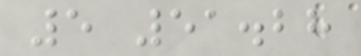5 51.28
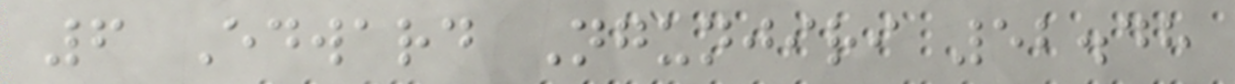6 Edward Ngunjiri 52.48
